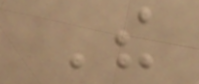The
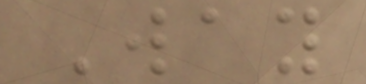Way
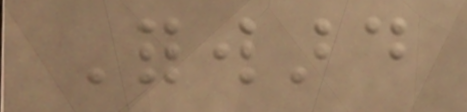Forward
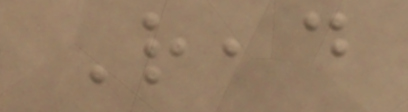Read
